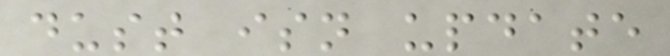dust isn update
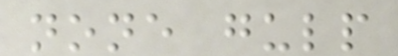none gulp
